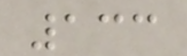133
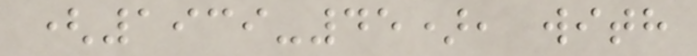(1939-45), with
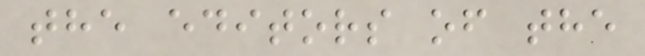the editors of the
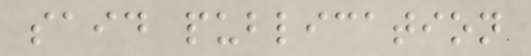said publication
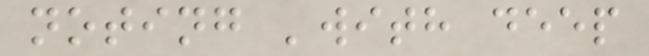noting 'with deep
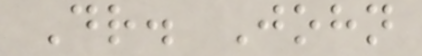Dr. John
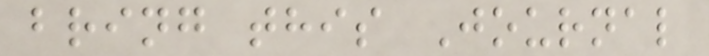bring this Journal
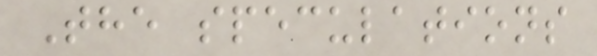The speculations
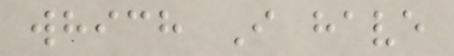which I have
